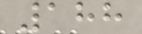188
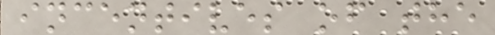incentives of the
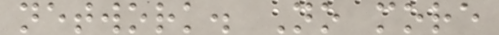network. No more
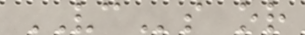VCs or
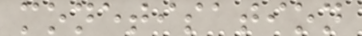monetisation
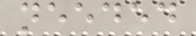needed
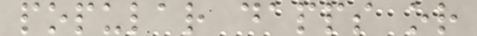popular dapps or
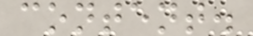content.
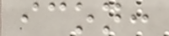icon:
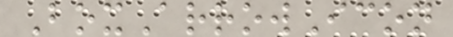BoxArrowIcon
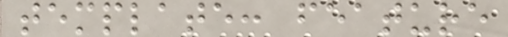template: feature
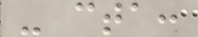- cta:
